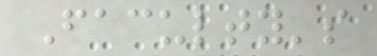Faculty's
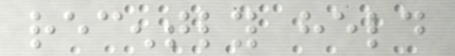recently held
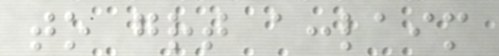to great acclaim
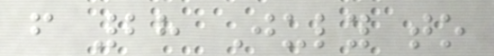from 28 July to
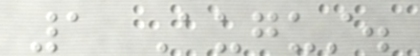1 August.
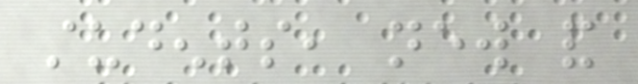students, new and
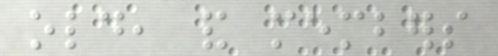old, and members
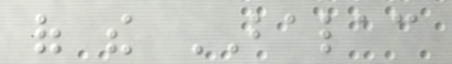of the BALAC
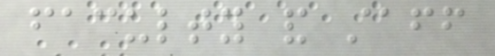faculty and staff
